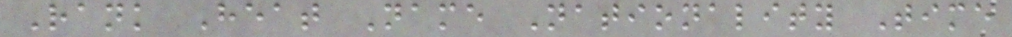Rank Heat Name Nationality Time
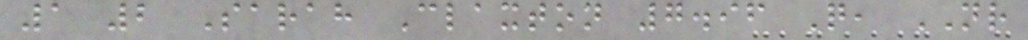1 2 Sarah Claxton 7.96 Q, NR
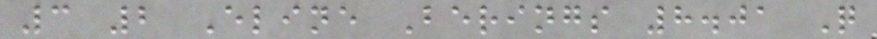3 2 Eline Berings 8.01 Q
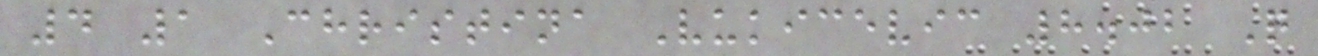4 1 Christina Vukicevic 8.02 Q
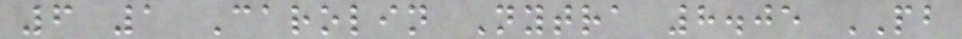6 1 Carolin Nytra 8.05 PB
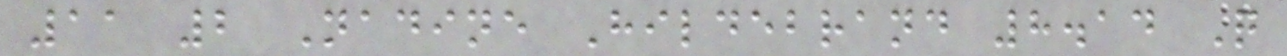11 2 Nadine Hildebrand 8.14 Q
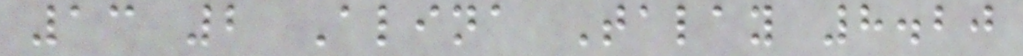13 2 Alina Talay 8.20
